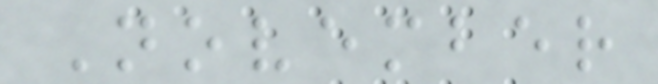November
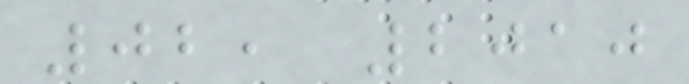02, 2010
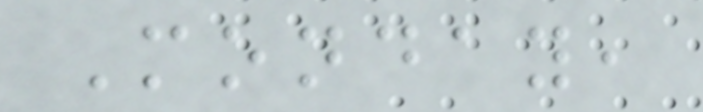Monday,
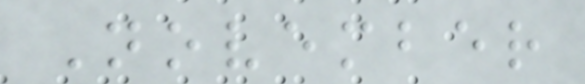November
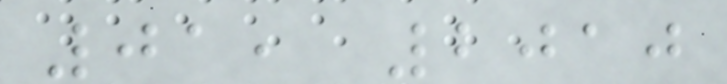01, 2010
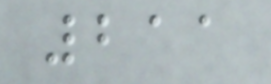211
